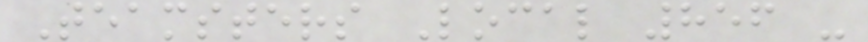Teamsters Local 856 -
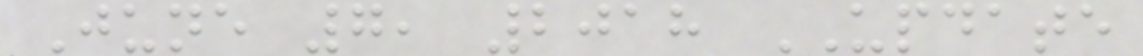June 7, 2018 UPDATE
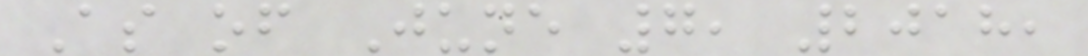As of June 7, 2018,
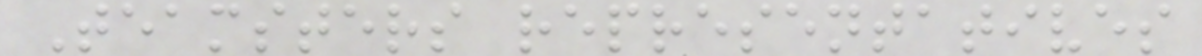Teamsters representatives
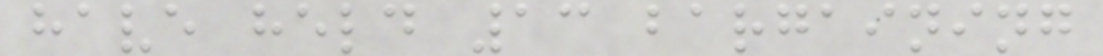have held 13 bargaining
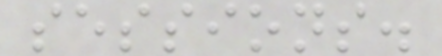sessions.
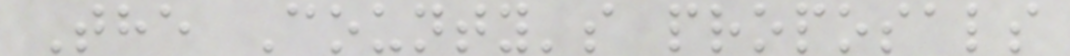The County's proposals
